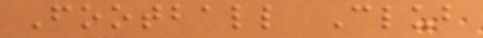Football Club
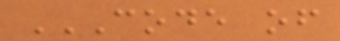CODE OF
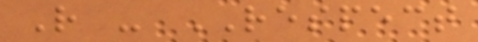R - RESPECT
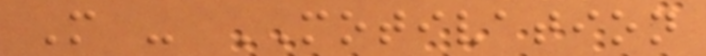M - MOTIVATION
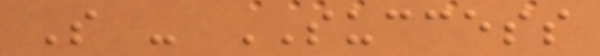S - SUCCESS
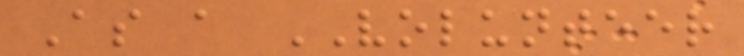As a VOLUNTEER
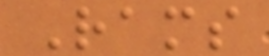Rams
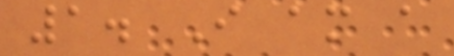1. I am a
